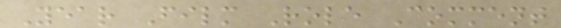Year Film Role Comment
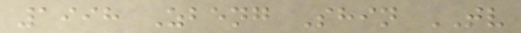1998 Zbeng Shin TV
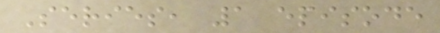Series, 1 episode
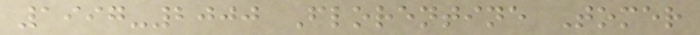1997-2000 Florentine Tomer
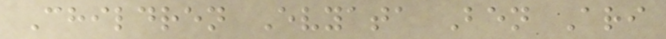Children Evyata Ben Ari
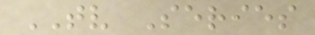TV Series
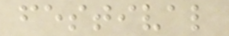festival
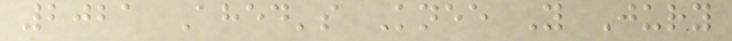2021 Ahed's Knee Y Jury
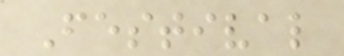Festival
